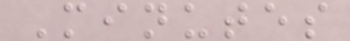Minutes
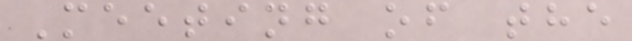Meeting of the
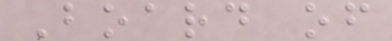Board of
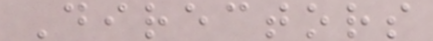Directors
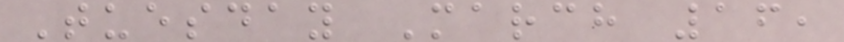Tuesday March 16,
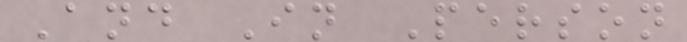And In Person
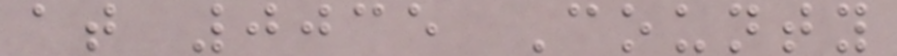at 0035 County
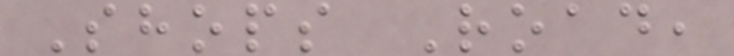Shops Road,
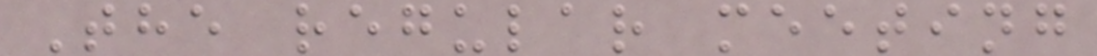The regular meeting
